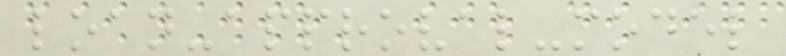loan-approval-model
